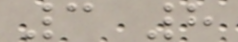3 8
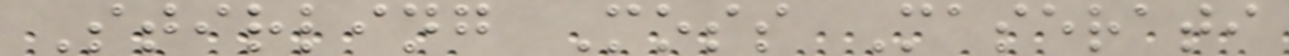Stirling Moss Maserati
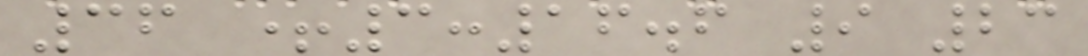36 +3:16.6 9 23
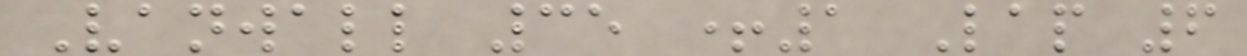Vanwall 35 +1 Lap 6
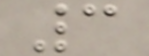3
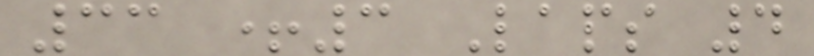33 +3 Laps 4
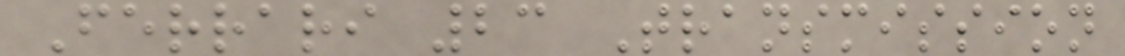Ferrari 23 Transmission
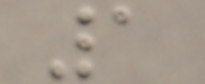1
